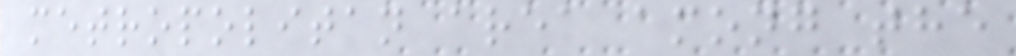metropolitan area among the
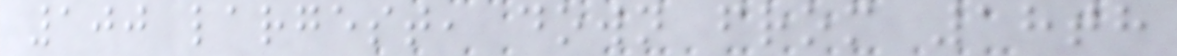100 largest, down from 18th
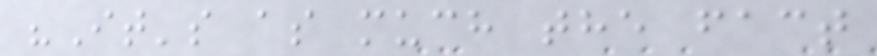"It's as much the fact
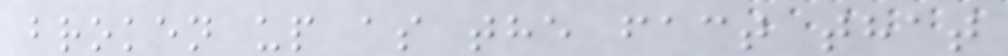broken up as the fact that
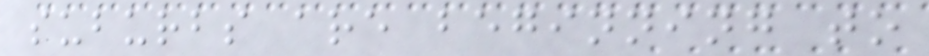suburbs are beginning to
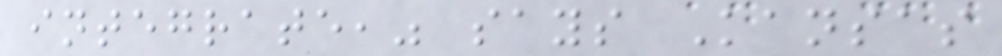integrate," says Kansas
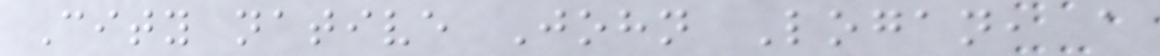City native John Logan, a
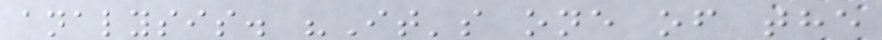analysis. "It's one of the
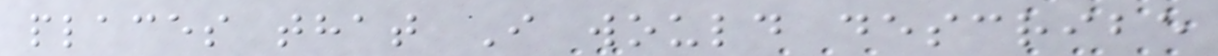places that I would describe
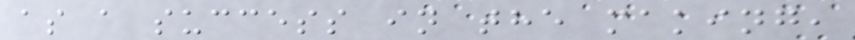as a success in the making,
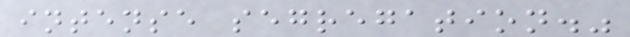intense segregation."
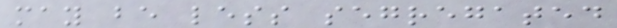may be less segregated
